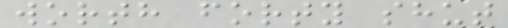worth forty shut
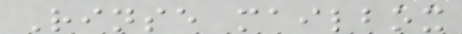Rinse mailbox
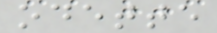odette
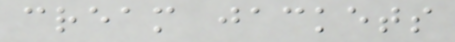cream jackets
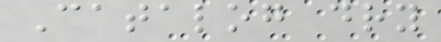Catalog dry
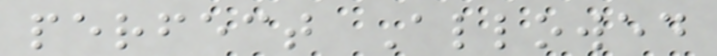perfect Allowed
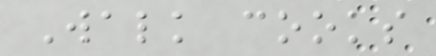Walk cooks
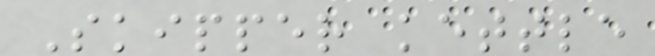Skipper kettle
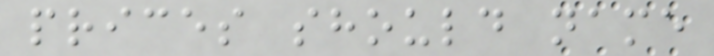prices should name
